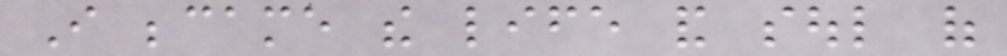I became the life and soul of
